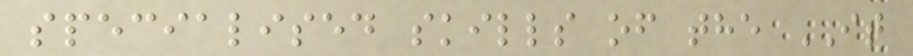specialised skills of the IT
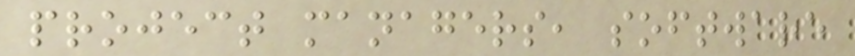project managers, software
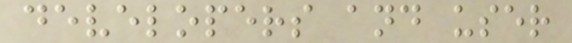developers and user
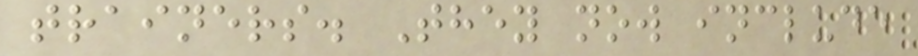trainers. They now include
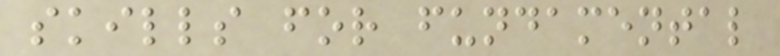skills for fundamental
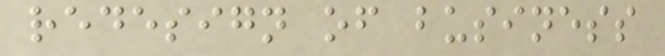redesign of business
